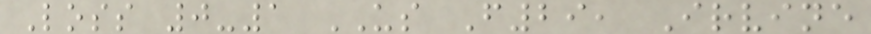Loss 0-1 US F29, Irvine
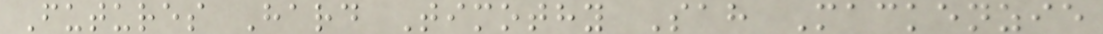Futures Hard Timothy Sah Mackenzie
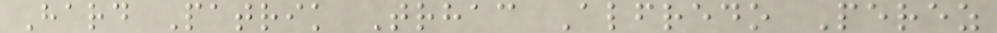Hard Patrik Trhac Alfredo Perez
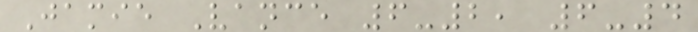Jamie Vance 6-2, 6-4
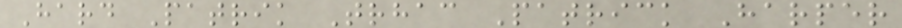Hard Patrik Trhac Patrick Harper
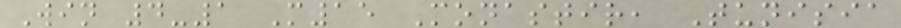Win 4-1 M15 Monastir, Tunisia
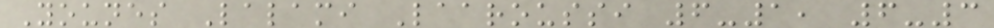Younes Lalami Laaroussi 6-1, 6-3
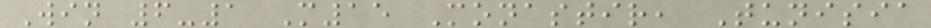Win 6-1 M15 Monastir, Tunisia
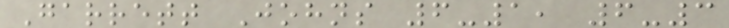Garrett Johns 6-1, 6-3
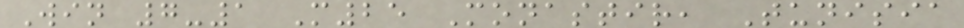Win 7-1 M25 Monastir, Tunisia
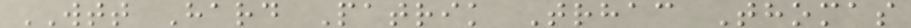WTT Hard Patrik Trhac Thomas
